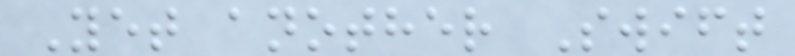Yet another Swift
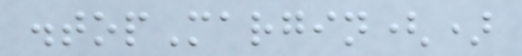.topMargin()
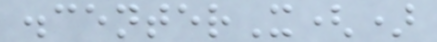.centerX()
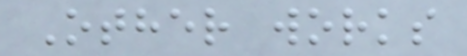Other works
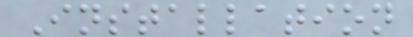Installation
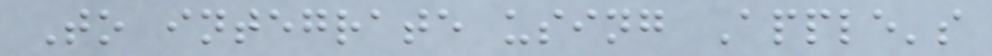To integrate using Apple's
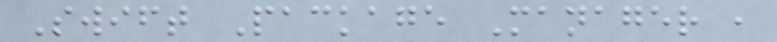Swift Package Manager ,
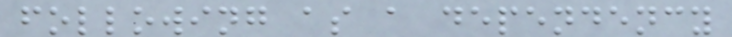following as a dependency
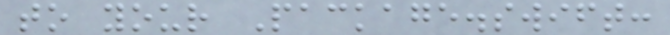to your Package.swift:
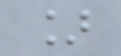]
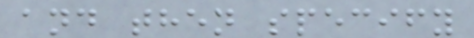and then specify
